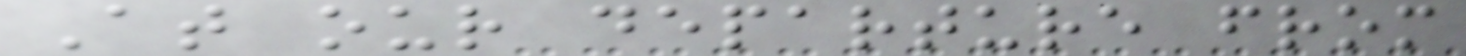At our departure from
